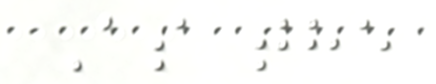As the
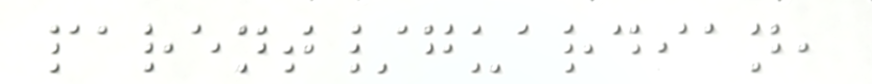parent/guardian,
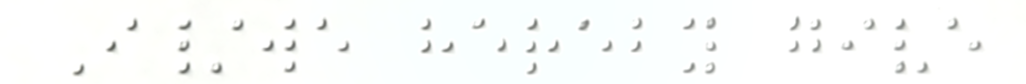I/we hereby give
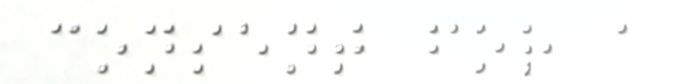consent for a
